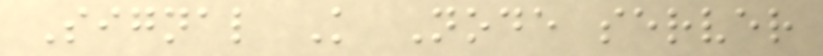Signal K Node server
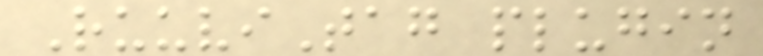RuuviTag plugin
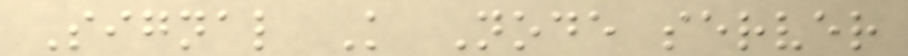Signal K Node server
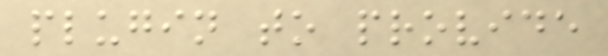plugin to provide
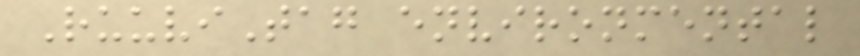RuuviTag environmental
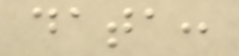data:
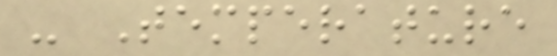- Temperature
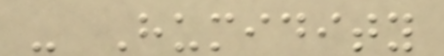- Humidity
